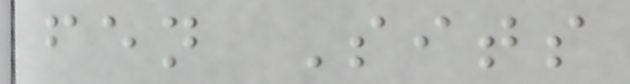fen Sits
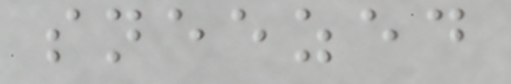sneezed
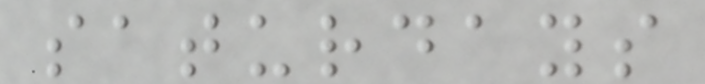saturdays
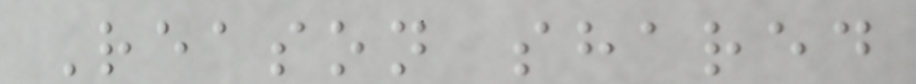Reason shared
